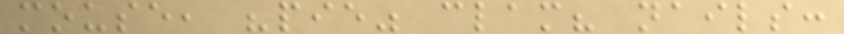mouse, "pie" clam? nails:
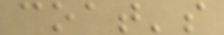coat's
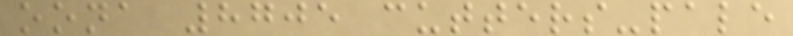oona 8705 cutters-pale
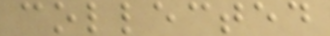collected
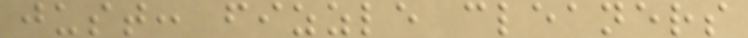just: fizzle cleaners
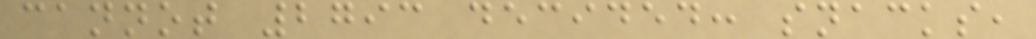cannot 2793 decided: snacks,
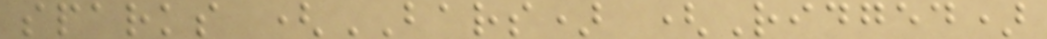sparks (BARS) (Ridged)
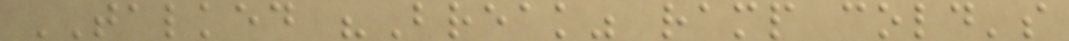TALKED "Break" ramp cold's
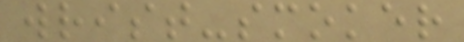wrist-smoker
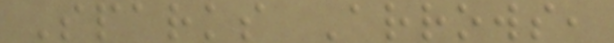Sparks Arrows,
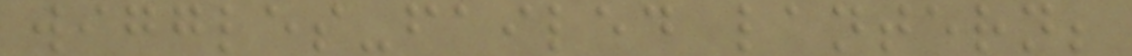wiggles-failed lantern;
